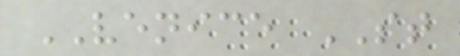VENICE ST
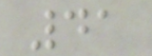41
